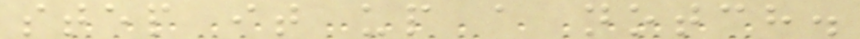step it up a notch.
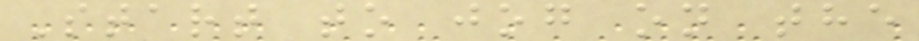Start to jog on the
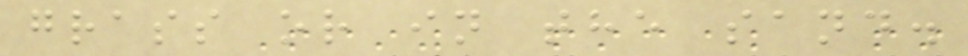grass or in the sand.
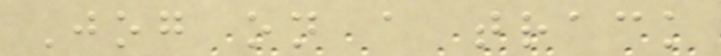Jog on a track
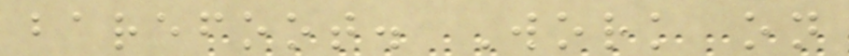barefoot. Work on
